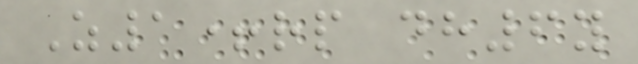Z1+rp dh6y
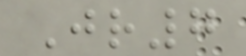Jr7
